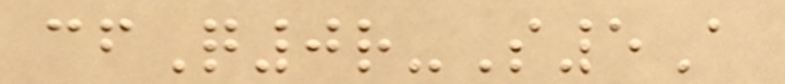cfQ0r-S5A
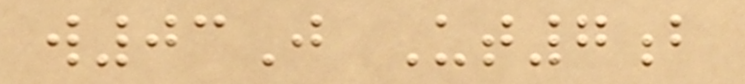w03J Ut7b
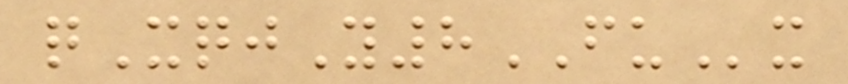qXqjY8FUx
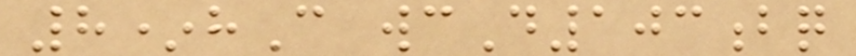8*hC wcD103bq
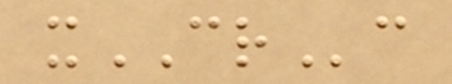xCRc
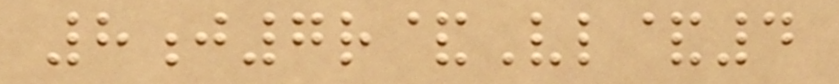8j7r&Vl&4
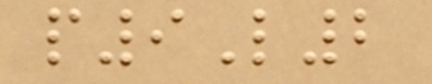p9L2
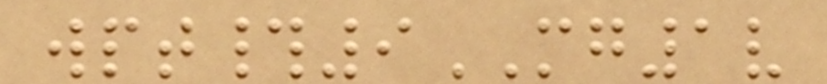wpt#9MG1v
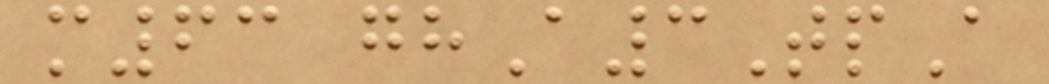m63 ghA3TpA
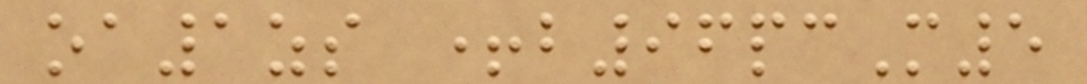oa1zs +b96pcM5
